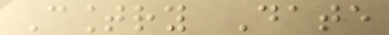Country Date
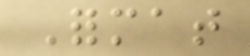Format
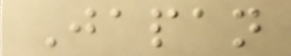Japan
